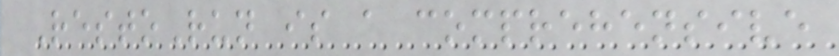RestoRun is a comprehensive
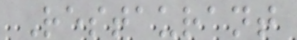Restaurant
